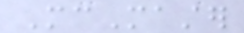McMaster
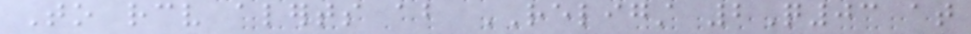To receive alerts about RELIGST 2Q03 at
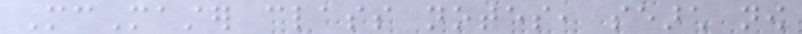McMaster class notes, search now
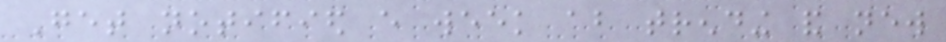Get notified every week about trending and new
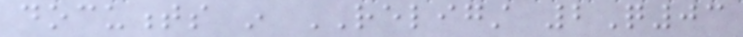documents in RELIGST 2Q03
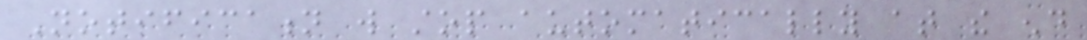Notification will stop automatically at the end
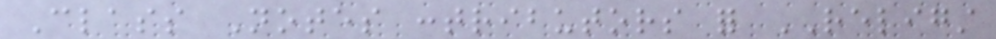Class Notes contributors for RELIGST
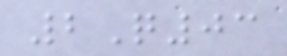2Q03
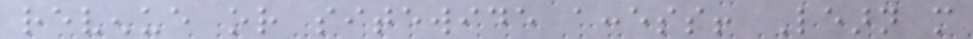revenue or sitewide access! Learn more
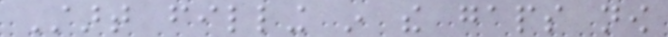Start filling in the gaps now
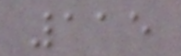115
